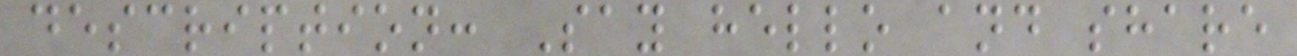description: Say hello and share
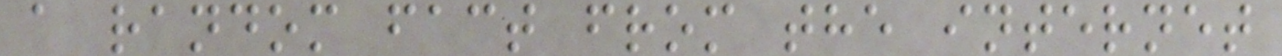a random fact from the internet
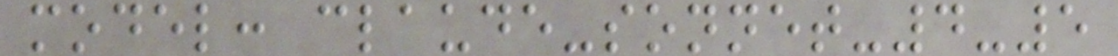model: claude-sonnet-4-5
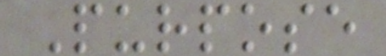Purpose
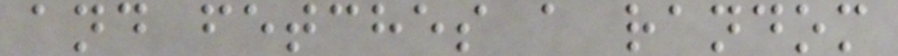and fetches a random
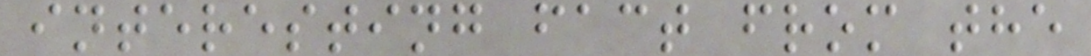interesting fact from the
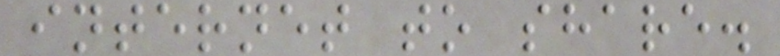internet to share.
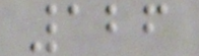126
